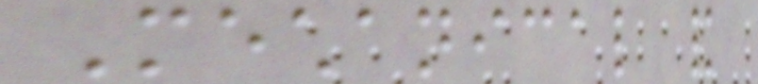Mechanical and
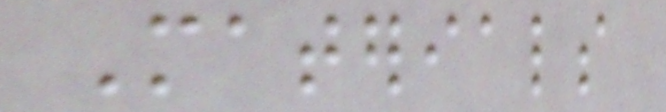Materials
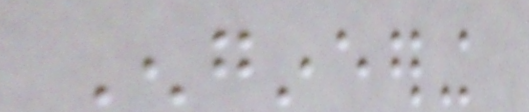Engineering
